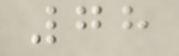78
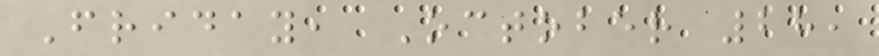Friday, October 28,
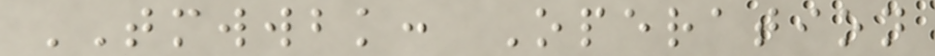TMWWBK: Operation
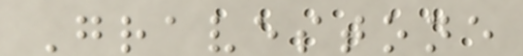Gravestone
